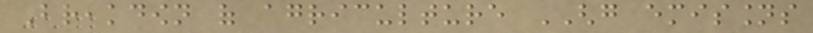Breakdown of agriculture GHG emissions
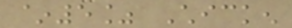~5% Chicken
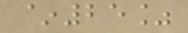~25%
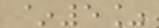~5%
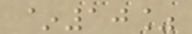~10%
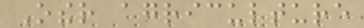Other agriculture
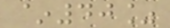~40%
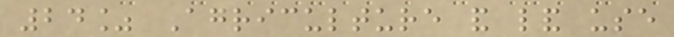24% Agriculture and land use
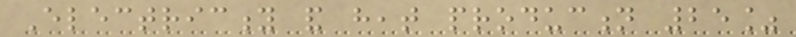Electricity and heat production 25%
